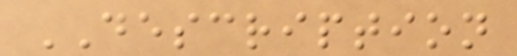DESCRIPTION
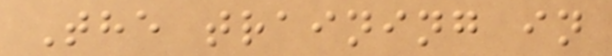The training in
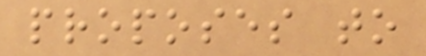proposes to
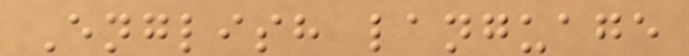English language
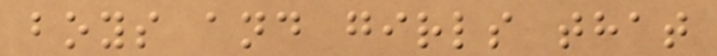boys and girls that
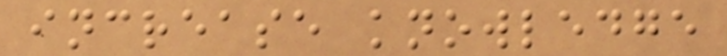increase knowledge
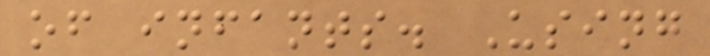of infants. Using
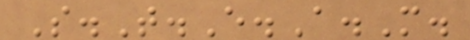S.T.E.A.M.
